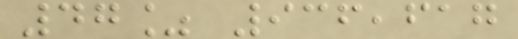47% 936,617
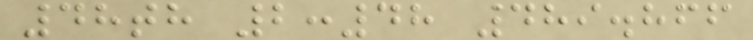48th 2:48 489.866
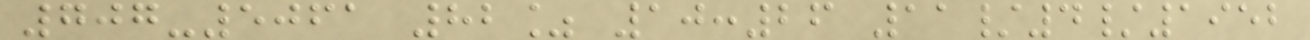707-5061 82% 10:26 11/4/1952
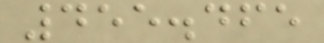455.465
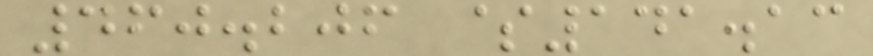460.206 $141.13
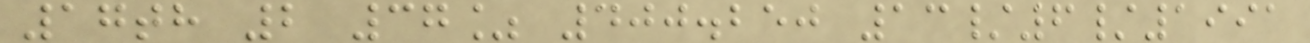17th 2 37% 400.250 13/6/1991
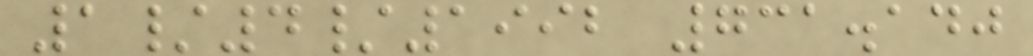1/4/1992 731.140
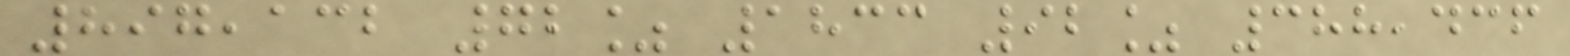897,132 72% 1833 92% 388,436
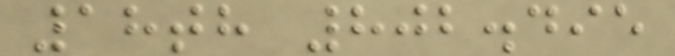18th 802.495
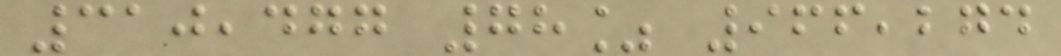310,477 78% 966,274
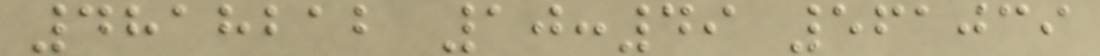4818212 10:49 561039
